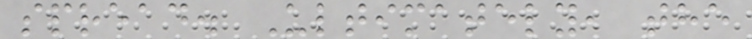spread. Ultimately, the
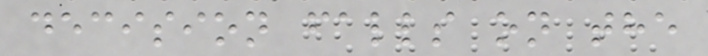decision falls on the
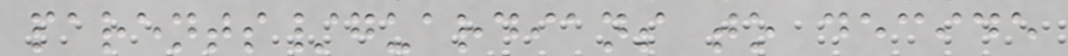parents/guardians to decide
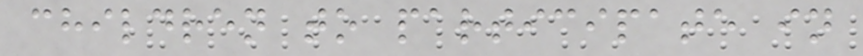children to participate in
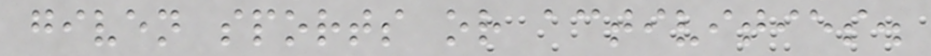given sports or activities.
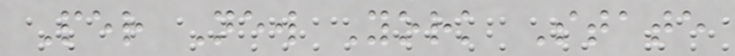Per New York State
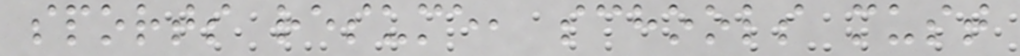sports resume, schools must
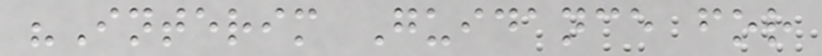"Interim Guidance for
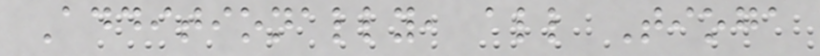Additionally, all Tioga
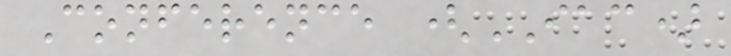Conference (IAC)
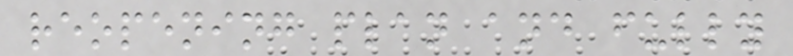reopening plan and fully
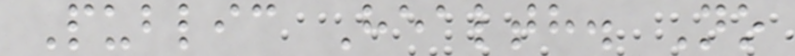Public Health. No
